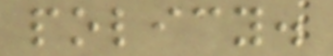policy.
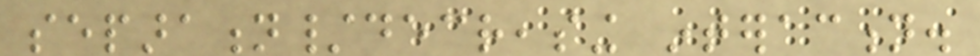separation/decreasing interaction.
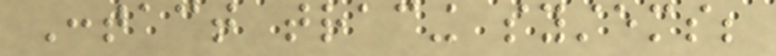Contact tracing systems;
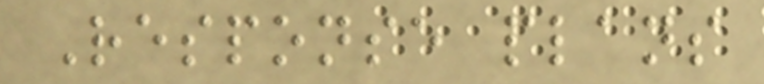Response plans
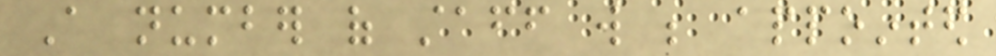A number of staff will be appointed
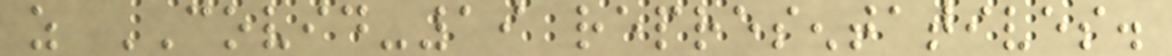as COVID-19 representatives.
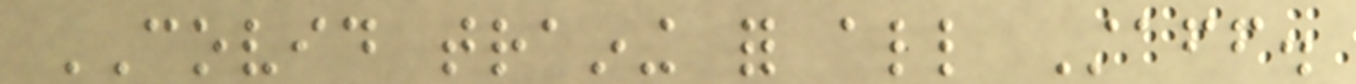COVID training for all Staff.
